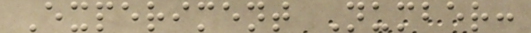Experiment Number:
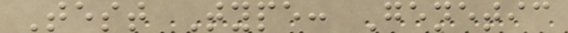Test Type: Genetic
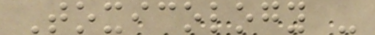Toxicology -
